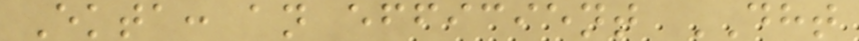Ekta: an efficient DHT
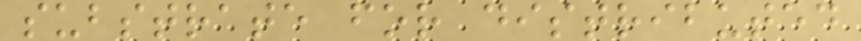substrate for distributed
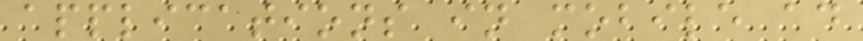applications in mobile ad
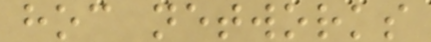hoc networks
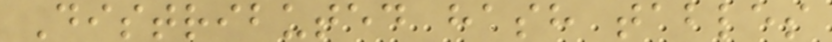Distributed hash tables
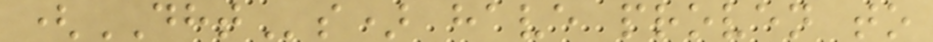(DHTs) have proven to
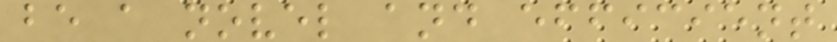be a novel and efficient
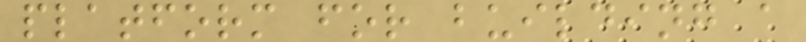platform for building a
